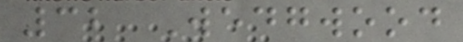32 Wedgwood
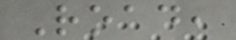Road,
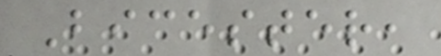Bicester,
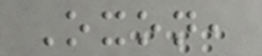Oxon,
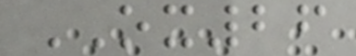OX26
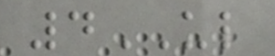4UL
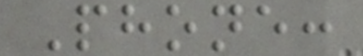Phone:
